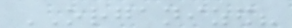ORGANIZED?
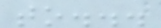to...
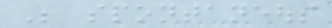Be spontaneous
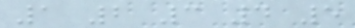1 2 3 4 5
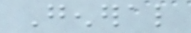General
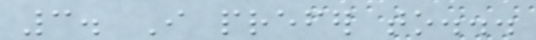3. I prefer to...
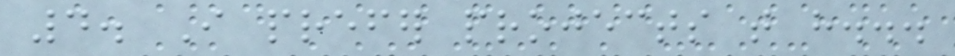4. I prefer projects that have...
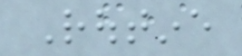Routine
